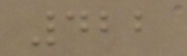422
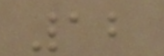12
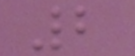2
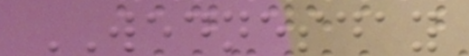WEDNESDAY
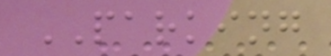PARKING
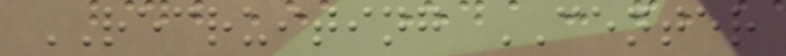RECRUITING CENTER
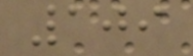109
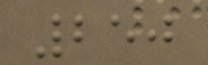250
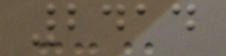2414
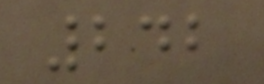242
